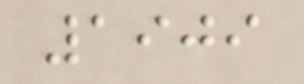1909
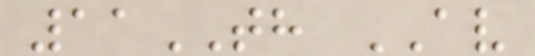11TH AV
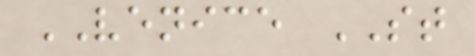VENICE ST
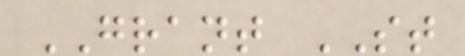GRANT ST
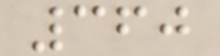360
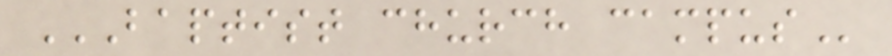BAPTIST CHURCH CAMPUS
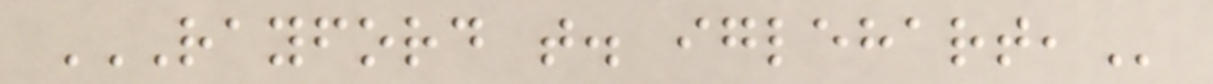RAYFORD T. IGLEHART,
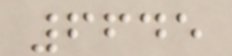6645
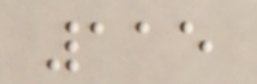115
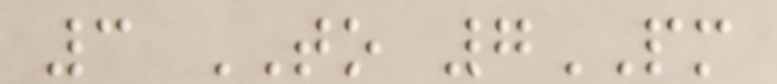3 TO 7PM
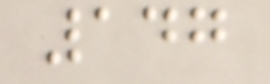147
